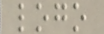logo
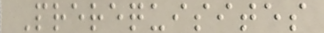Prerequisites
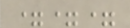===
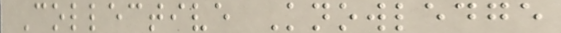Collective Knowledge
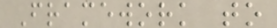Framework to
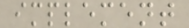implement
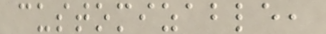customizable,
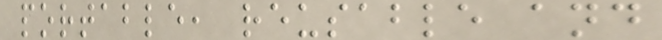portable, reusable and
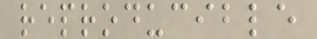reproducible
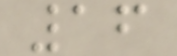16
